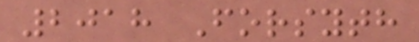2018 Forsyth
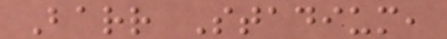Barr Stadium,
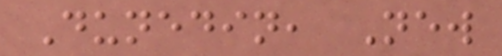Dunedin, New
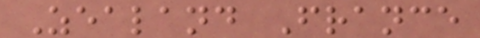Zealand France
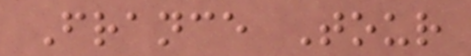France Tour
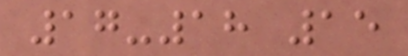17-18 15
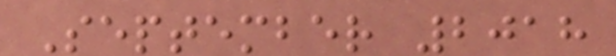September 2018
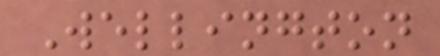Wellington
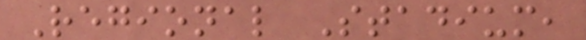Regional Stadium,
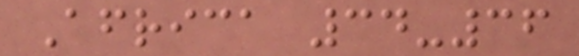Africa 34-36
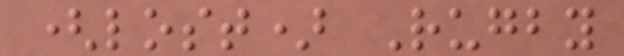(lost) Rugby
